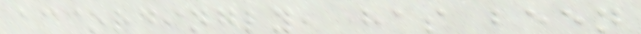accordingly, has been
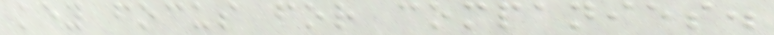key focus for companies.
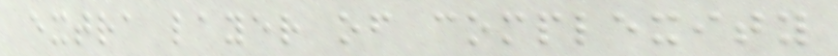extra layer of complexity
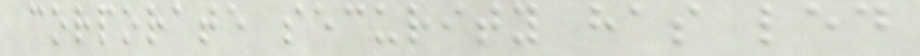corporate security has led
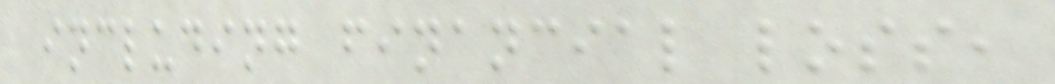including financial loss,
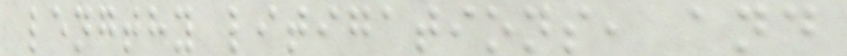lengthy litigations, and
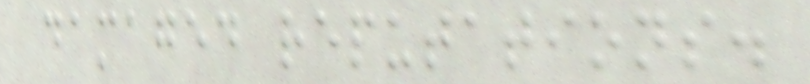damaged reputations.
